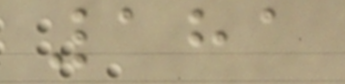181
